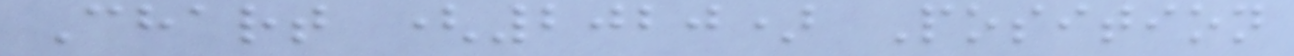Chart (2020) Position
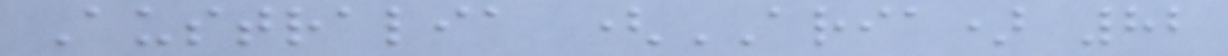Australia (ARIA) 82
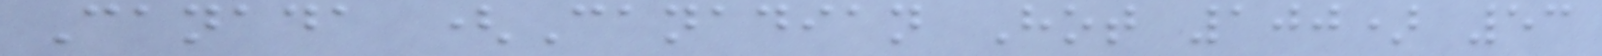Canada (Canadian Hot 100) 53
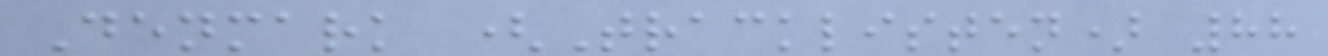Denmark (Tracklisten) 88
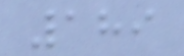189
